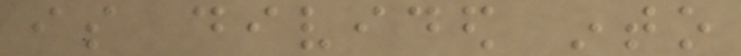is divided into
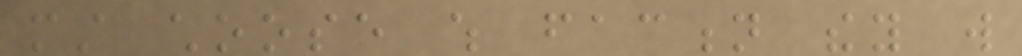must choose which faction they will
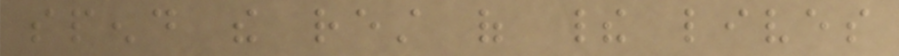spend the rest of their lives
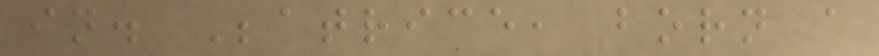in. Beatrice, born a
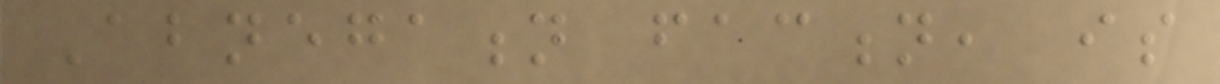Abnegation faction, is
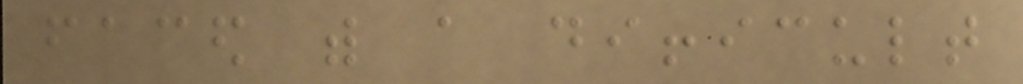faced with a difficult
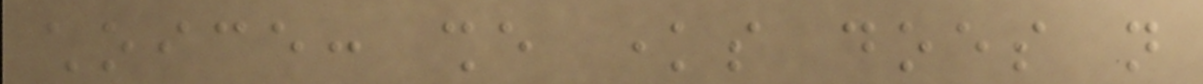choice: she knows does not
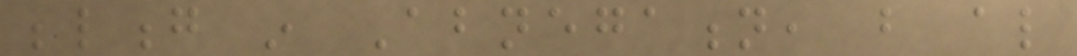belong in Abnegation, but also
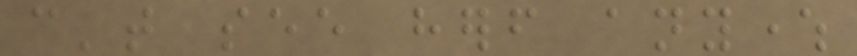can't see herself anywhere
